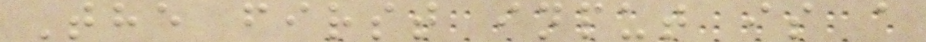The first input is a
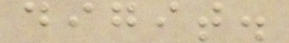digit.
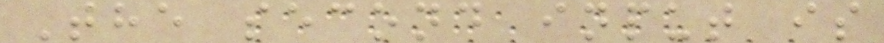The second input is
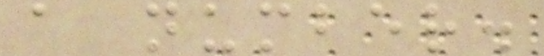a number.
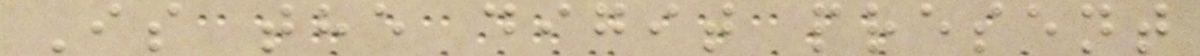Is the digit present
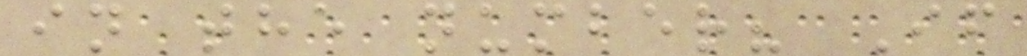in the number? If
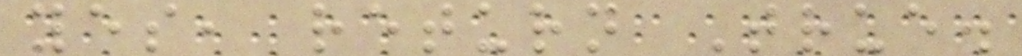yes, return True.
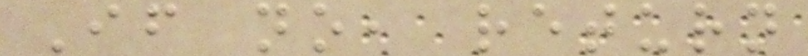If no, return
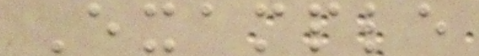Example
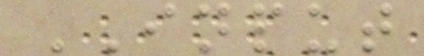INPUT
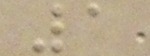1
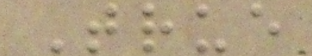True
